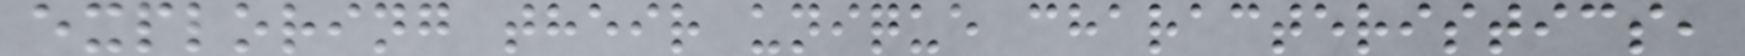exploring their unique characteristics,
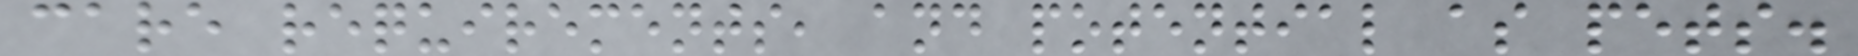care requirements, and potential as pets.
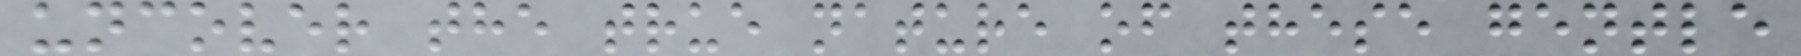uncover the true nature of these gentle
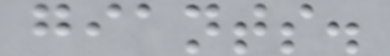giants.
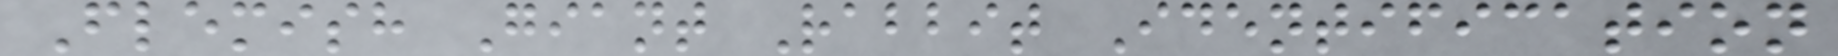Flemish Giant Rabbit Identification
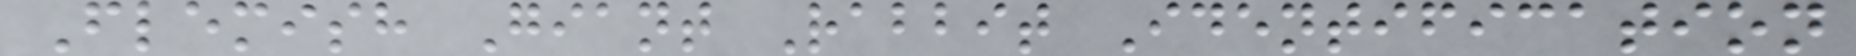Flemish Giant Rabbit Identification
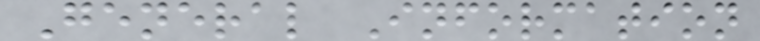General Information
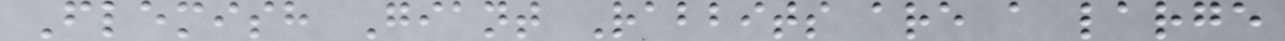Flemish Giant Rabbits are a large
